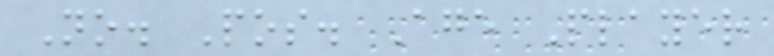No. Pos. Age Player
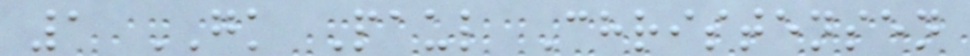1 GK Paul Christensen
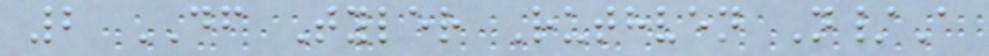2 DF Tyler Ruthven N/A
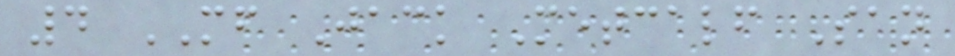4 MF Jack Metcalf San
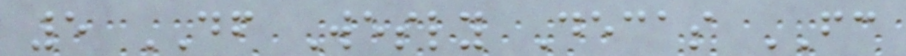5 DF Wesly Decas FC
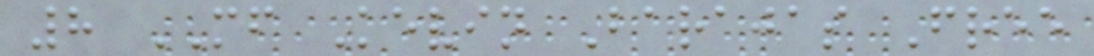8 MF Kevin Barajas Free
